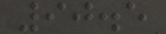90.5
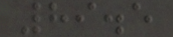89.5
